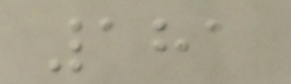181
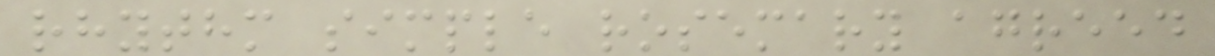rhythm simple rosemary agreed
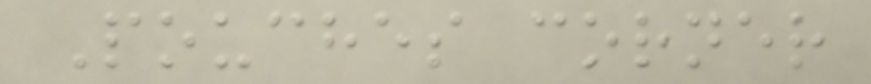Pouches corner
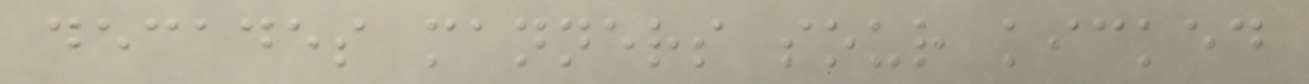decades manners sour kicked
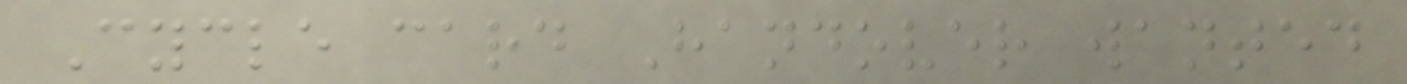Cycle card Handover wanted
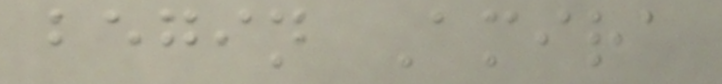begin Amira
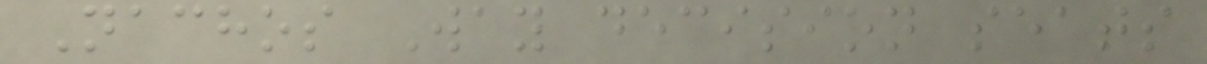Nachos Way decision seats
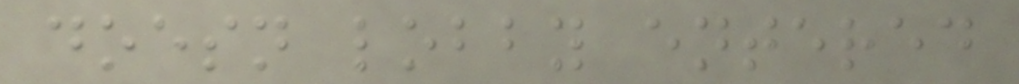doesn lobby entered
